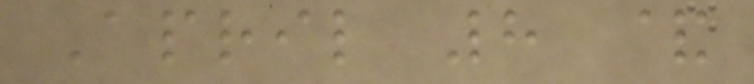April 8 &
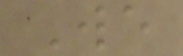We
